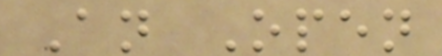An Open
